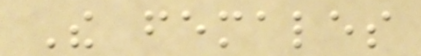The females
